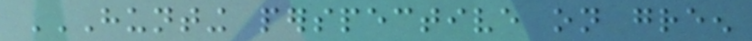HUNTING PERSPECTIVE ON GREEN
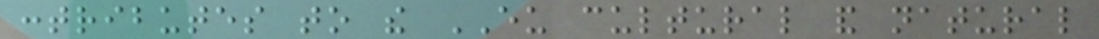contributes to the EU cultural and natural
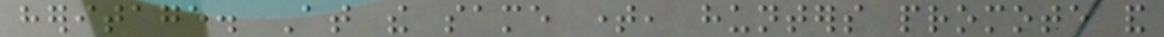heritage. At the same time, hunters promote and
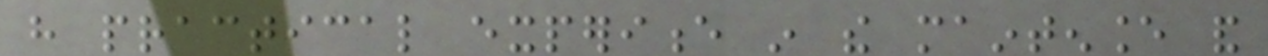have practical experience in the maintenance and
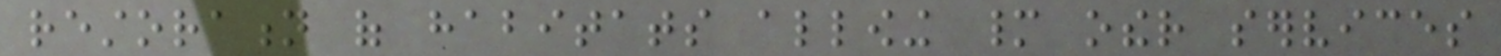restoration of habitats allowing many other services
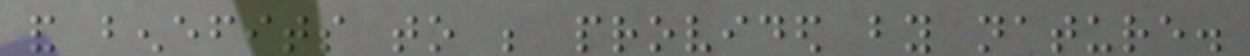and benefits to be provided by nature.
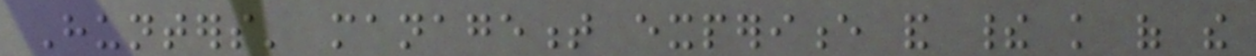Hunters' management experience and their knowledge of the
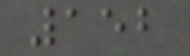152
